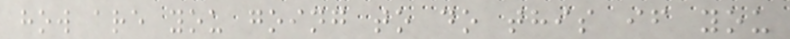how are you going to do this if you
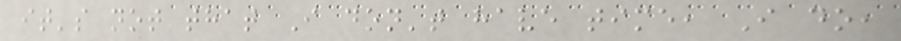it's not that I don't have time, I do,
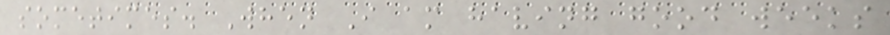sometimes. When I am having good weeks
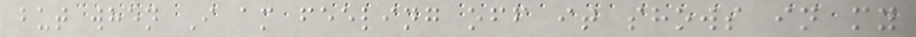but when I am feeling off it shows in my
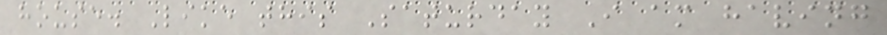house. Like this Saturday I am having
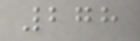278
